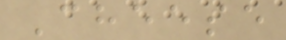Cheese
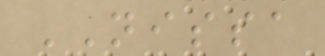NISSA
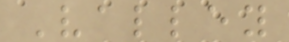Valley
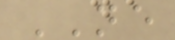NE
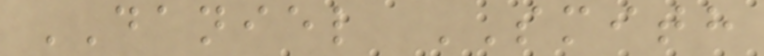DANIEL SMITH
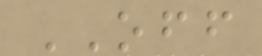OFF
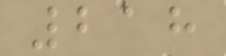218
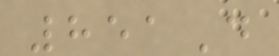851D
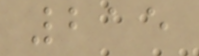215
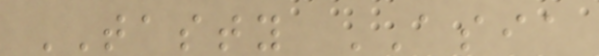TASTY ASIA
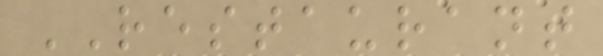RESTAURANT
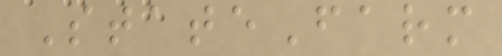StateFarm
